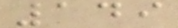149
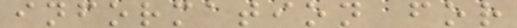information for
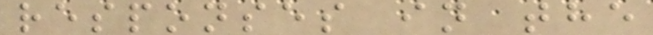responses in the
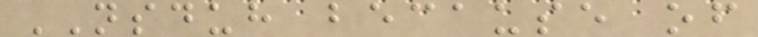NSDUH because of
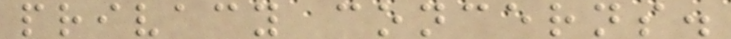privacy concerns.
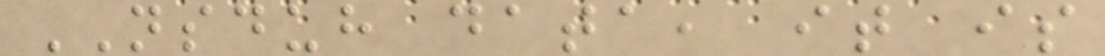NSDUH data, it is
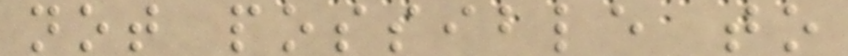not possible to
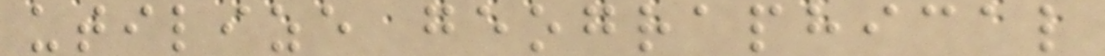utilize geographical
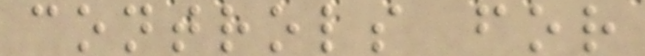controls for
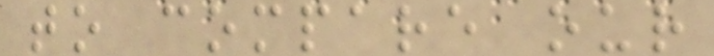to compare our
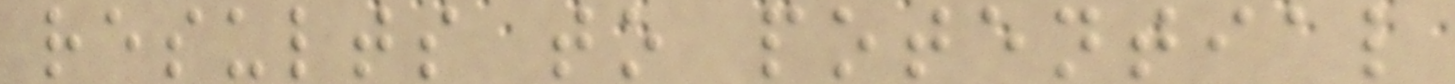results to potential
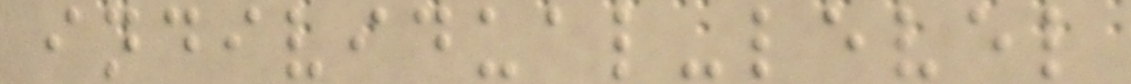individual-level
